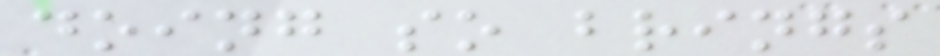doing so brings
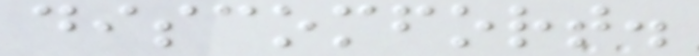discomfort.
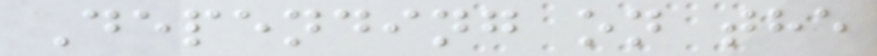Depending on the
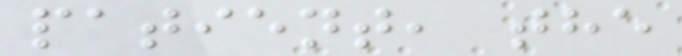patient, the
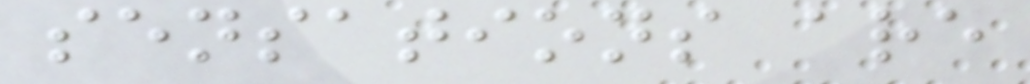sensations are
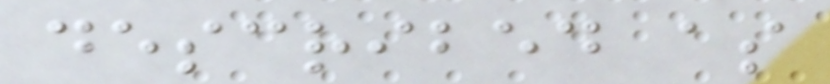described as
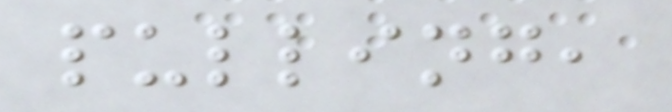pulling,
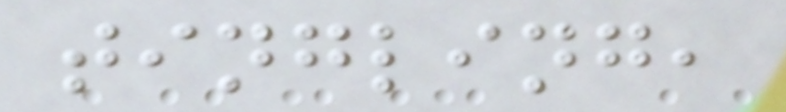tingling,
